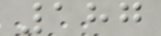187
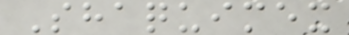Shaquimex
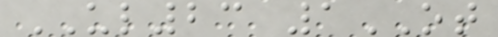UL23 1OT
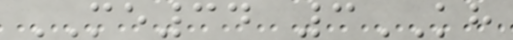ME34 3KH
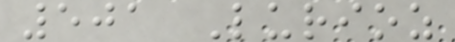501 Lurioz
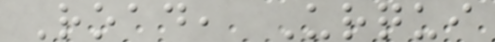Road, Urqui
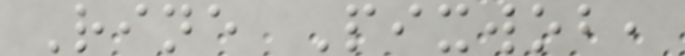Rine Pixwob,
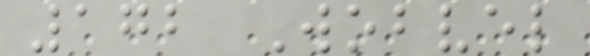172 Wobvel
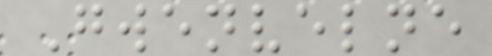Gwenvelne
